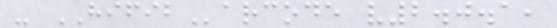- HIFIBarcode v2.0.1,
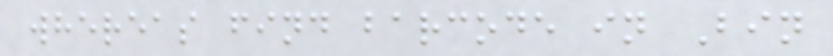whereas find barcode in Bin
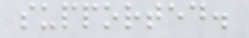supported.
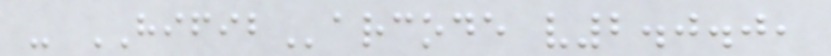- HIFIBarcode v2.0.0,
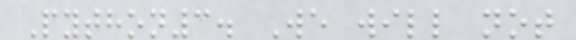Python3. We will not
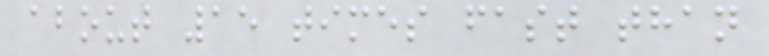about 15 times fast than
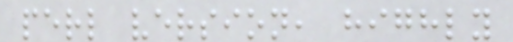perl version, highly
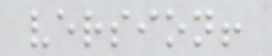version!
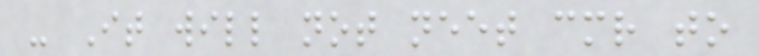- It will not neet cmr to
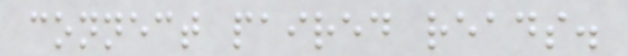connect paired reads.
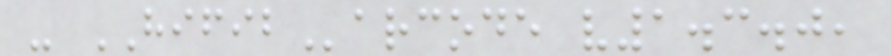- HIFIBarcode v1.3.0,
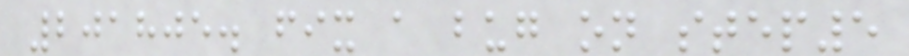201805. fix a bug on step5
